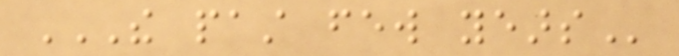THE PAST FEW YEARS
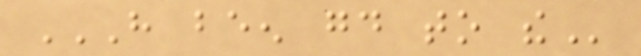HAVE BEEN GOOD TO THE
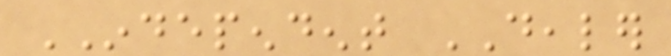INDEPENDENT DEALER
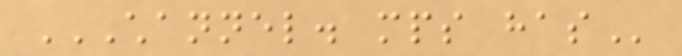CHANNEL. MPS HAS
